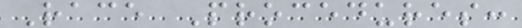Race Procedures:
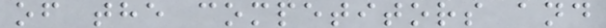of the competitors and
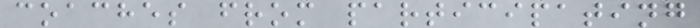coaches from participating
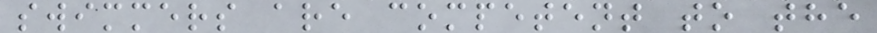swimmers are competent to the
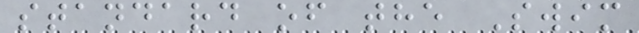standard of the Swim
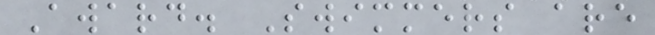Award. Swimmers are
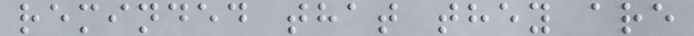reminded that they are
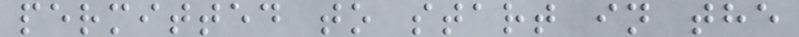permitted to start in the
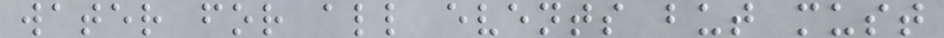water for all events but must
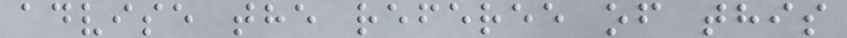advise the referee of this
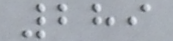289
